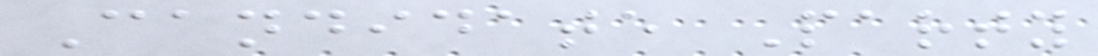Candidate Party
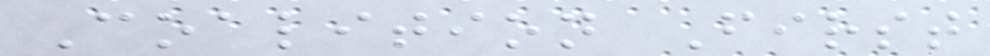Coalition First
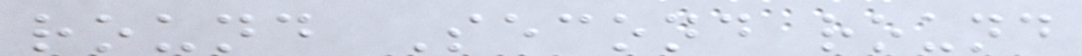round Second round
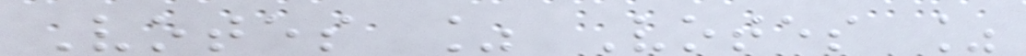Votes % Votes %
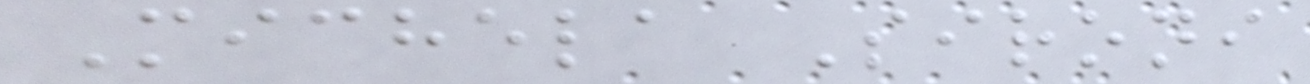Michela Sironi
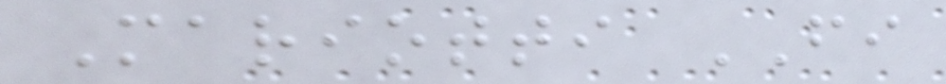Mariotti FI
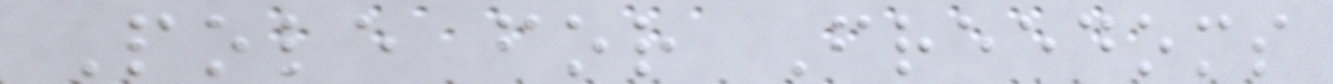Pole for Freedoms
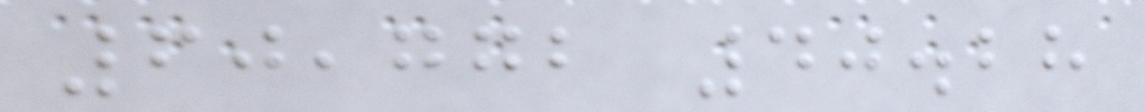60,772 40.28
